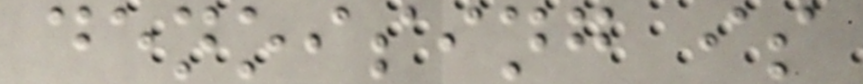denoising is
